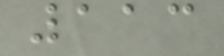113
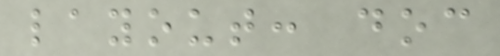layout: doc
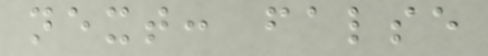next: false
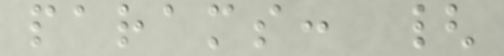params: {
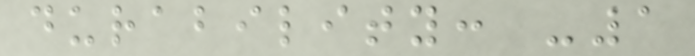durability: -1
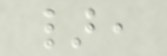},
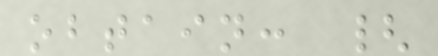obtain: {
